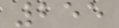255
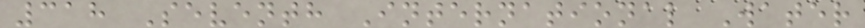318 Seventh International Water
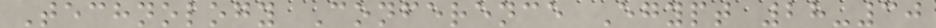Technology Conference Egypt 28-30
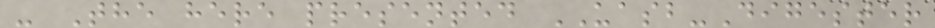- The here presented UASB-Digester
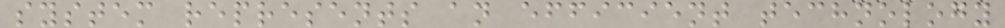system represents an efficient technology
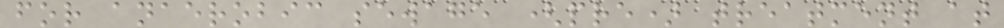for anaerobic sewage (pre) treatment at
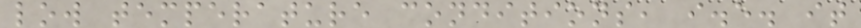low temperature conditions, i.e. it
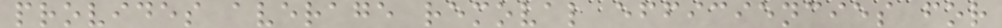provides average removal efficiencies for
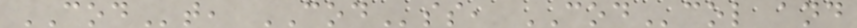CODt, CODss, CODcol and
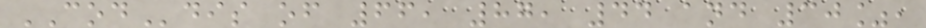CODdis of 66, 87, 44 and 30%,
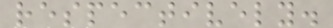respectively.
